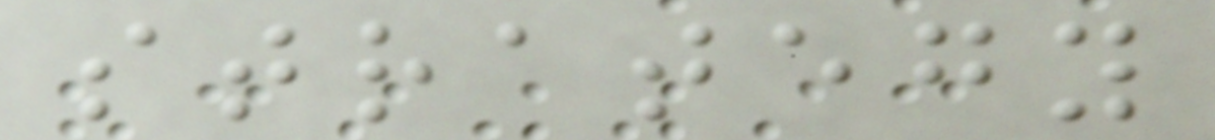strategy
